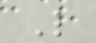L
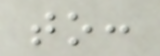to:
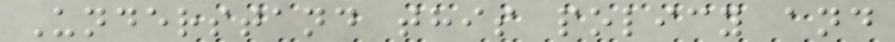Understand this policy and
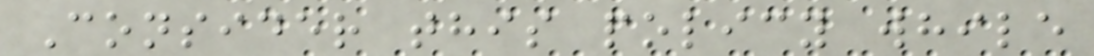Consider this policy while
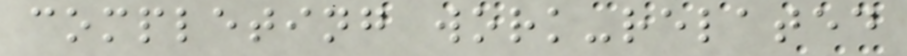completing work-related
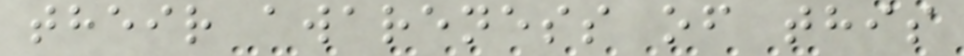their awareness of this
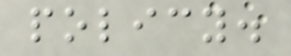policy.
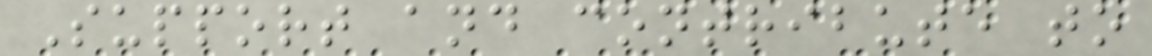Support and contribute to
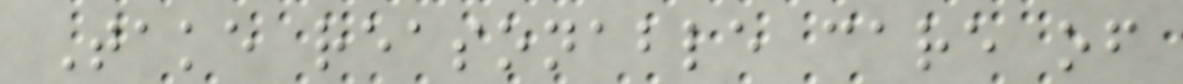Take reasonable care of
